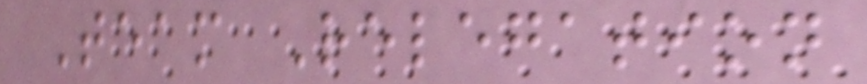Team Relegation
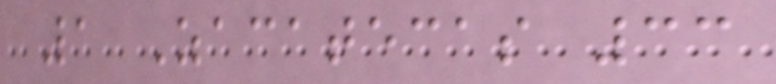1 Zacatecas 33
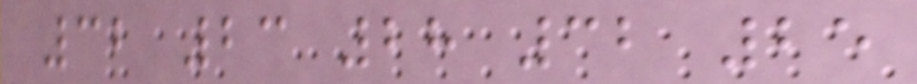32 23 28 32 25
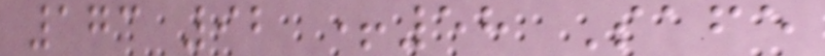173 92 +58 Safe
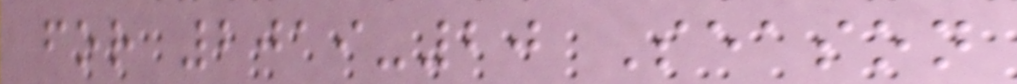for 2019-20 Season
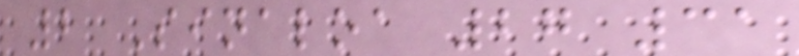2 Sinaloa 27 31
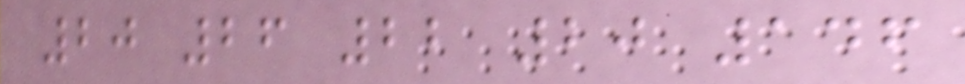20 26 22 20 146
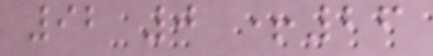92 0 +26
